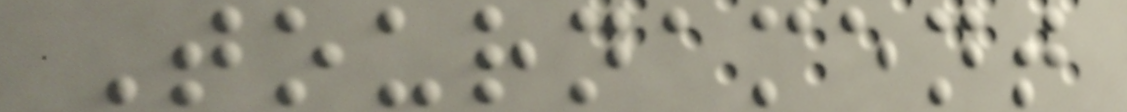Tournament
